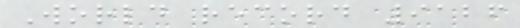World record 9126
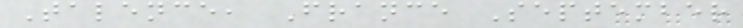Talence, France September
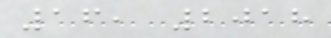16, 2018
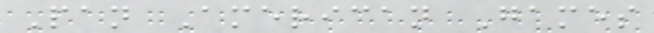Pan American Games
